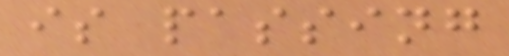is passing
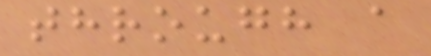through a
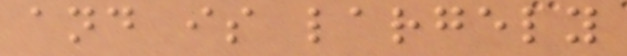and is largely
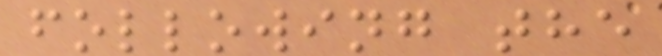following the
